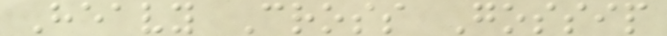Heavy Cross Gossip
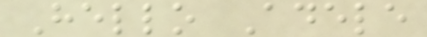Hello Adele
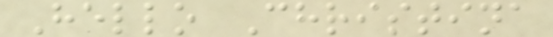Hello Christina
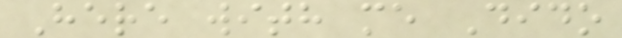Here with me Dido
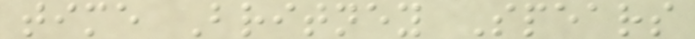time Britney Spears
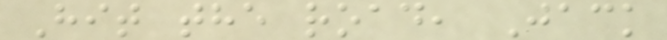Hit the road, Jack
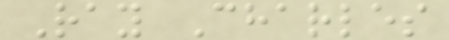Ray Charles
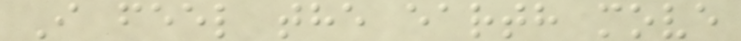I feel the earth move
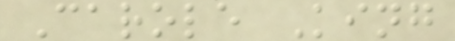Carole King
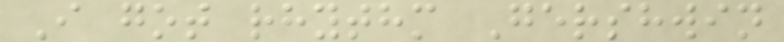I got rhythm Gershwin
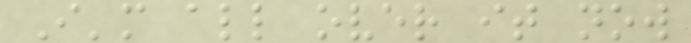I'm all over it now
